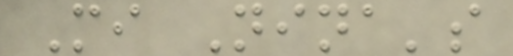Mi Nina's
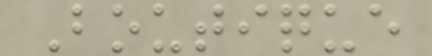Boutique
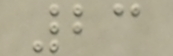23
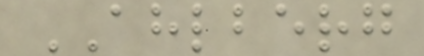AHLBERG
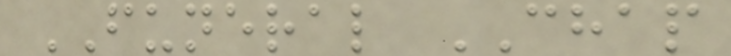FUNERAL CHAP
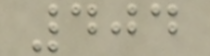404
